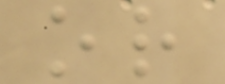or
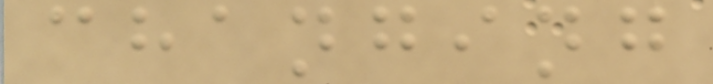changing
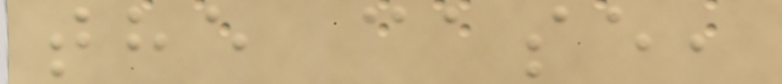the case,
